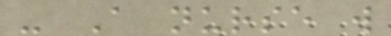- A nurse will
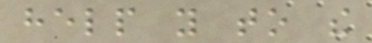help you to the
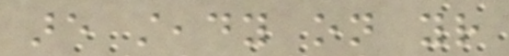are steady on your
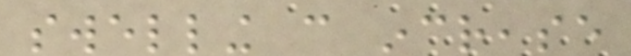swelling can increase
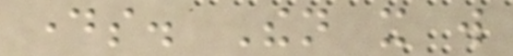days. Then it will
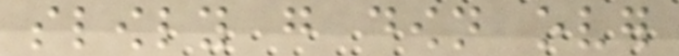slowly go down over
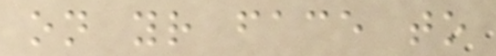on your face to
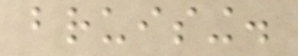bruising.
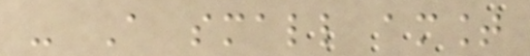- A small amount
